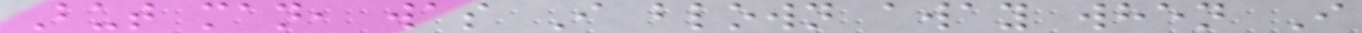But man, was I blown away when I
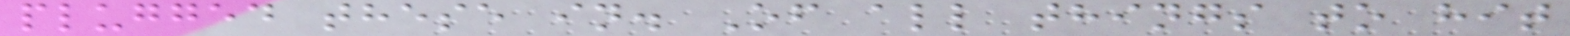plugged these in. Of all things to hit
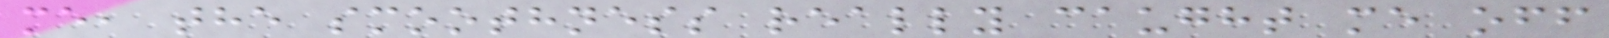me, the smoothness really caught me off
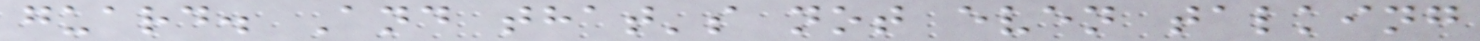guard. And that's not even talking
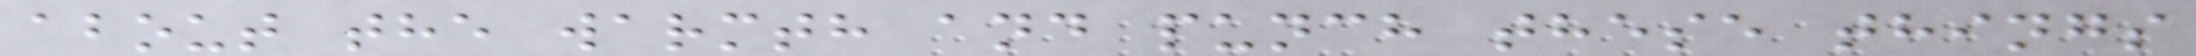about the warmth and punch these things
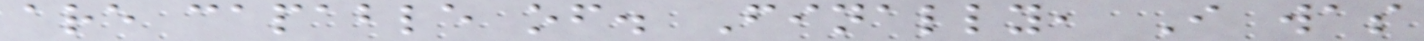are capable of. Finally, I was
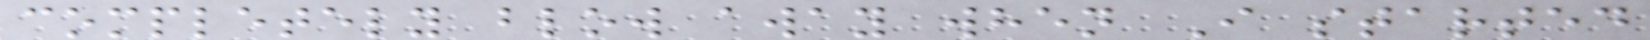completely blow away when I started
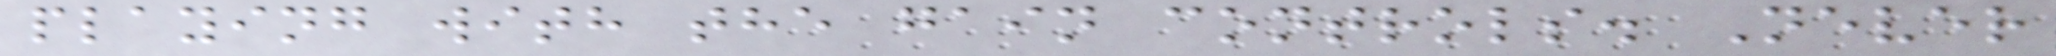playing with the gain controls. Never
